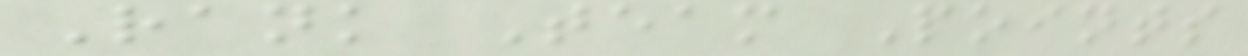Rank Team Points
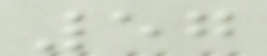57
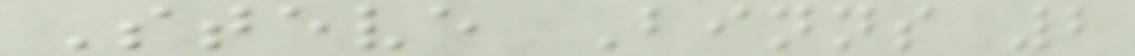Steve Binns 2
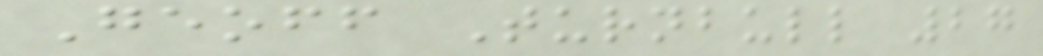Geoff Turnbull 27
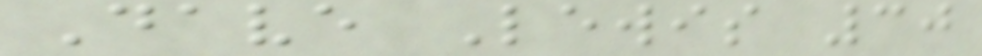Dave Lewis 30
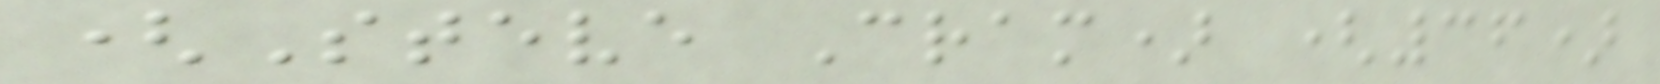(Steve Cram) (36)
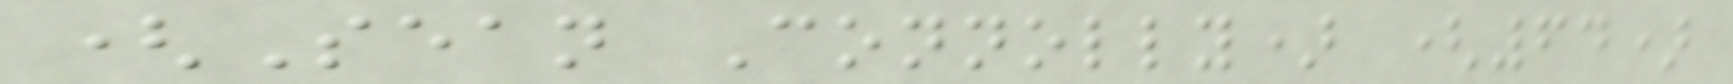(Sean Connolly) (64)
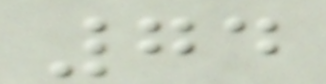74
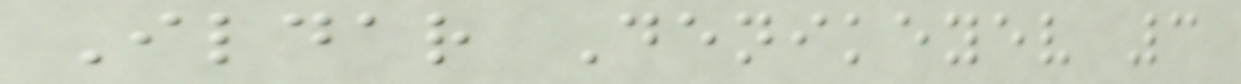Ildar Denikeyev 3
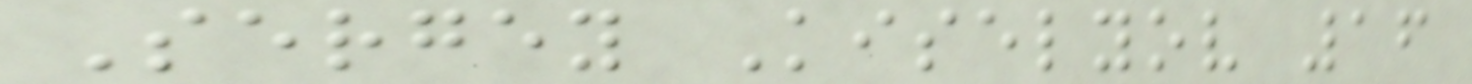Sergey Kiselyov 16
